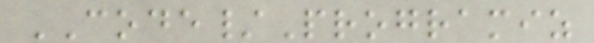CODE/Programiz
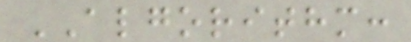ALGORITHM:
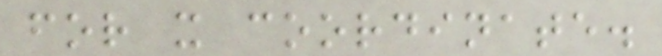for x coordinate.
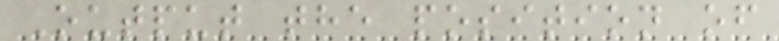Output the position of
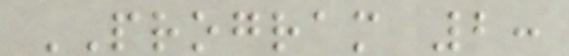PROGRAM 2:
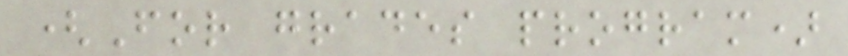(For grades program)
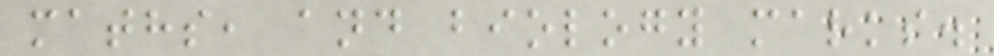maths, and biology marks.
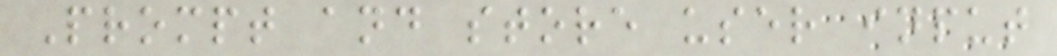Prompt and store user input
